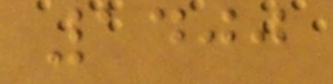1400
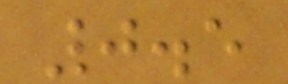0.5
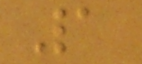1
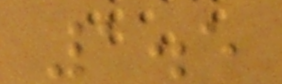1.5
